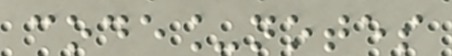code_notes
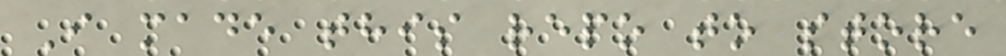I made this repo to store
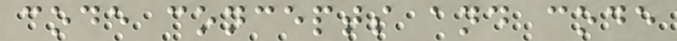code concepts and code
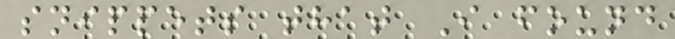snippets that I found
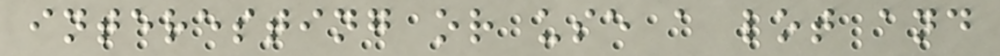interesting or use a lot and
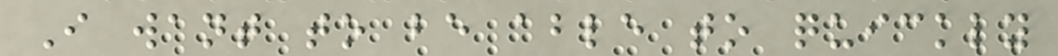I want to be able to quickly
